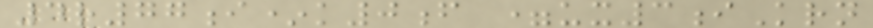4r77i*k0f =ux3iKrn
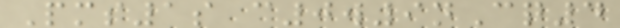Pms1s c0w9nCq4
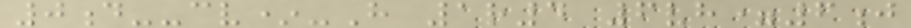0d--cv*-H 1r4 6vh=6j
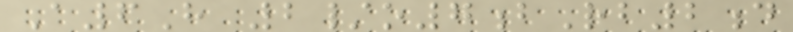A6H 2/o7bRb2d
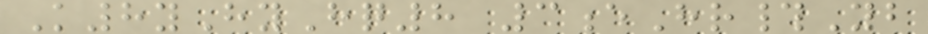K8yHyHq8 3eHr#Yb
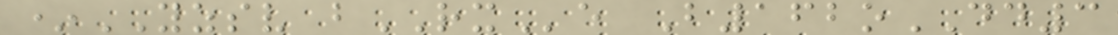*YZSV bRXe B162oDD3
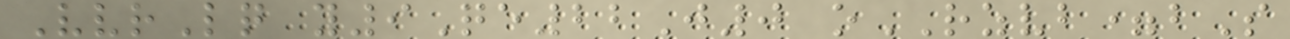VvrLq y9Qe22J0 oRZVB=bS
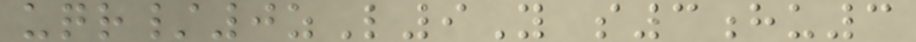uqr/0zL9Y s3hu3
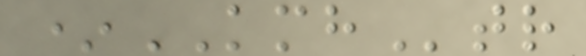*KMHtr
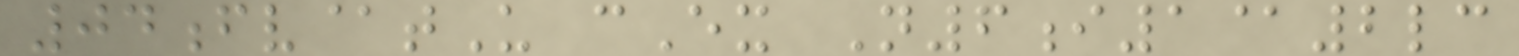04fv@tU cEx N6i1@2lc
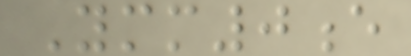Ymm0e
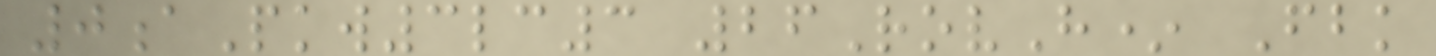0aPkw3lc3 26RovH* Fbk
